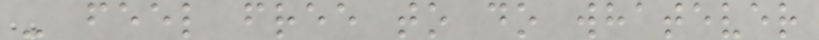- feel free to do whatever
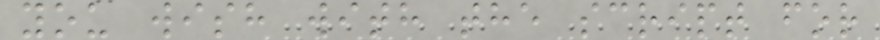you wish with the script for
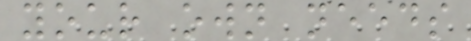your own needs
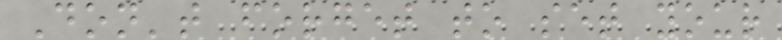Don't forget to set your
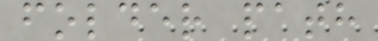folder path
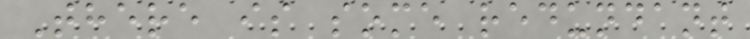There is some redundant
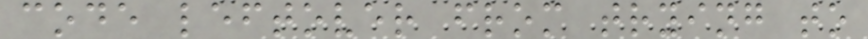code leftover from trying to
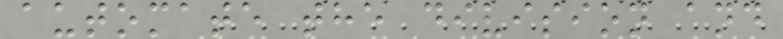automate the division and
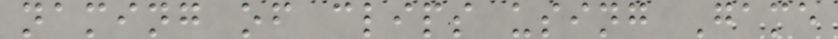naming of clips using Game
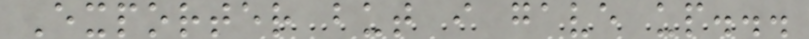Exporter but i gave up...
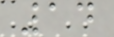14
